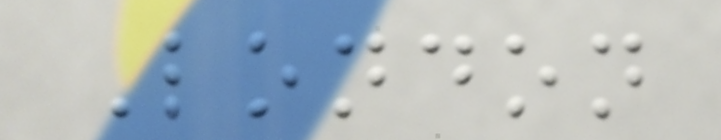London
